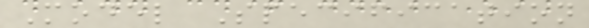Model Specification
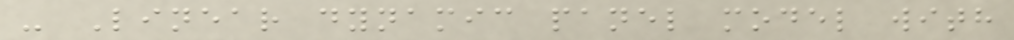- Linear dynamic panel model with
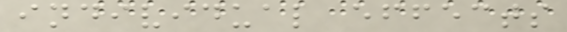individual effects
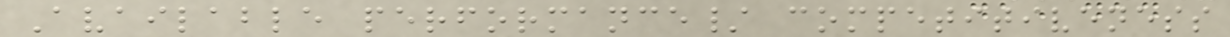Available performance/ competitiveness
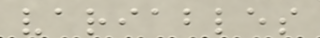variables
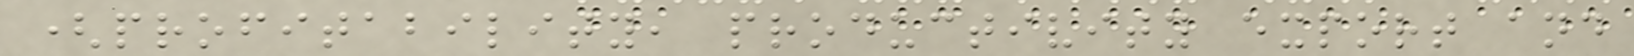(profitability, productivity export and
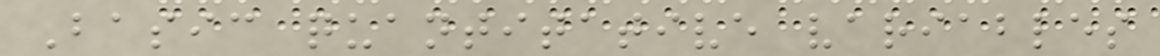Basic quantitative variables
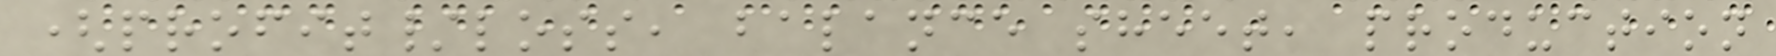(profit/loss, balance sheet, production
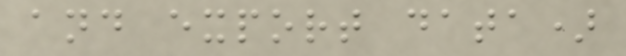and export data)
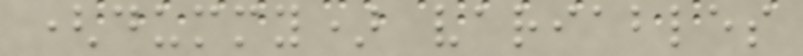(dummy) variables
